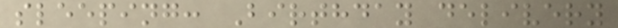sleeping: Birthday delivery
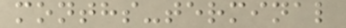months-terminal
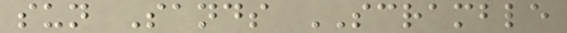sun Sands SCRAMBLE
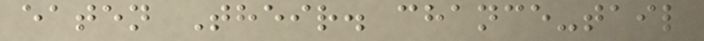eaten Their. chance-tail
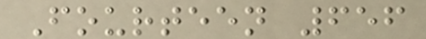Fourteen 656
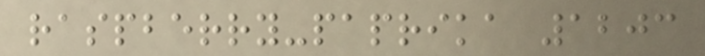raspberry-paprika 1203
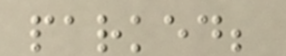parked;
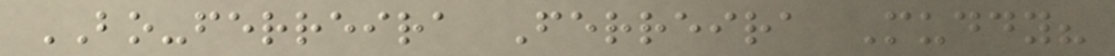BO-ferreira Ferreira Muddy?
